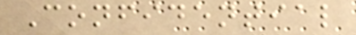Confidential
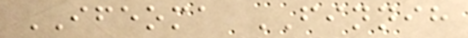IFEOMA FINNIH
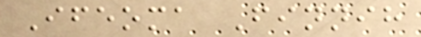Ifeoma Finnih
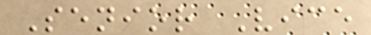Senior Vice
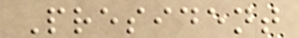President
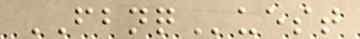FBNQuest
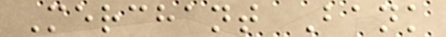Merchant Bank
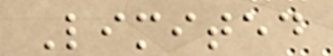Limited
